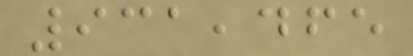931,465
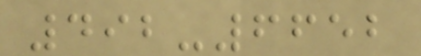492-6652
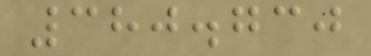380.730
